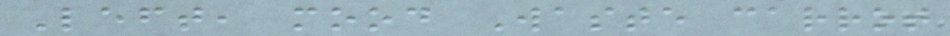Left, mood Waste carrot
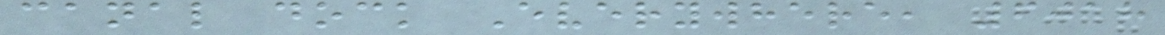canal dock Everywhere, 6018
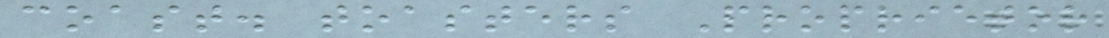coast. toasters Proprietor
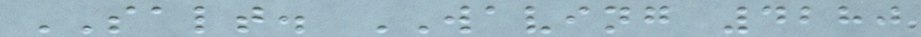SALT. WAVING 4280
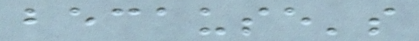because's
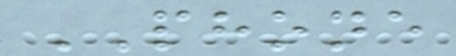PHONE
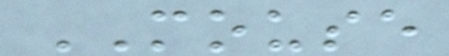MOUSE
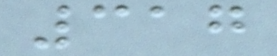317
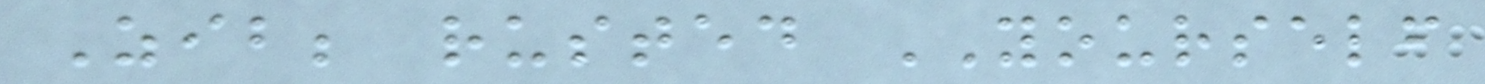Zib; rusted YOURSELF
